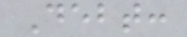Debt:
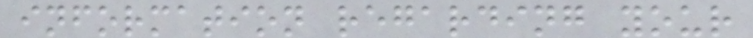information regarding your
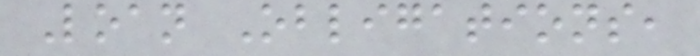Loan Obligations,
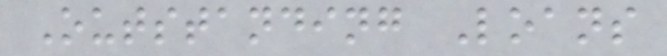Outstanding Loans
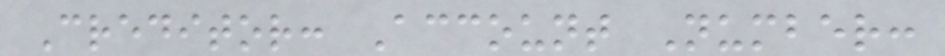Creditor: Account Number:
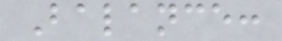Balance:
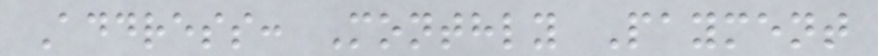Address: Monthly Payment
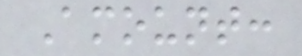Amount:
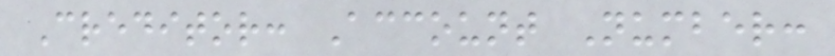Creditor: Account Number:
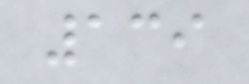139
